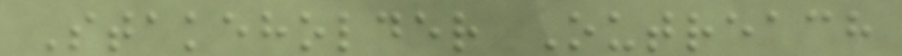Stakeholder Outreach
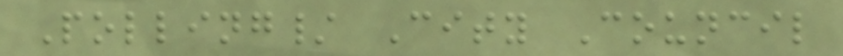Polling/ City Council
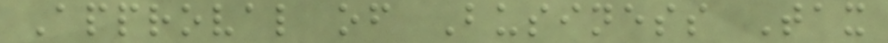Approval of Business Tax
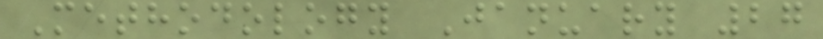Methodology January 27
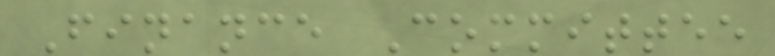Finance Committee
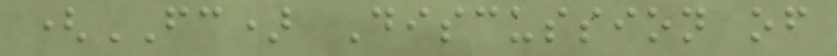(FC) Discussion of
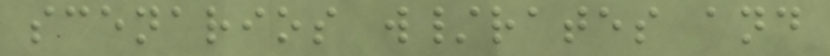scenarios w/rates and
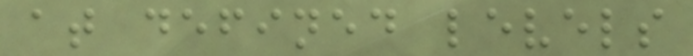at defined levels
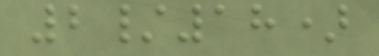2/18)
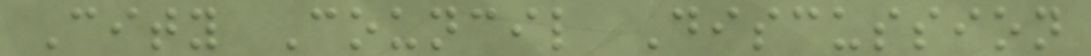City Council Discussion
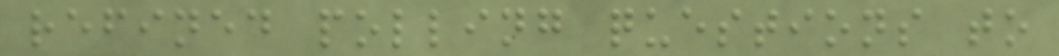refined polling questions to
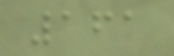161
